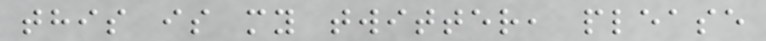this is my twitter, please
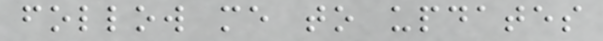follow me to updates
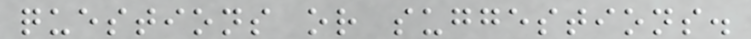questions or suggestions.
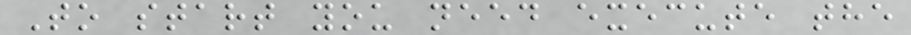To start you need execute the
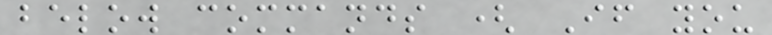below commands ( If you
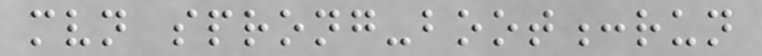mvn sprong-boot:run
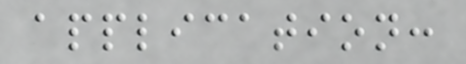application:
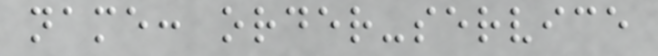name: order-service
